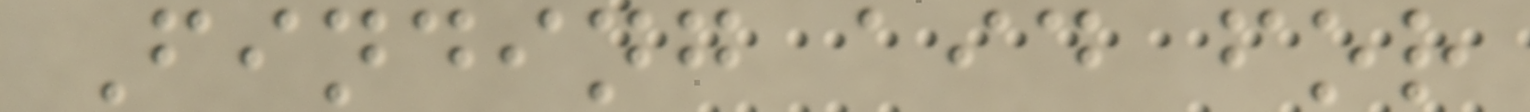Finding aid for
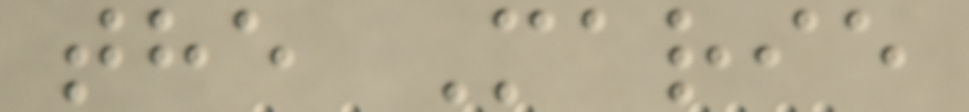the Marie
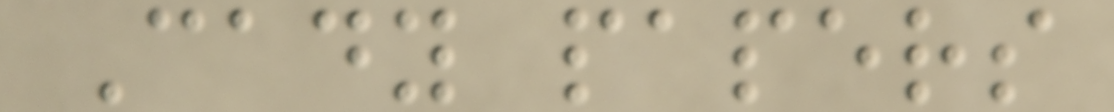Cady papers
